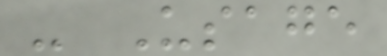- Usage
